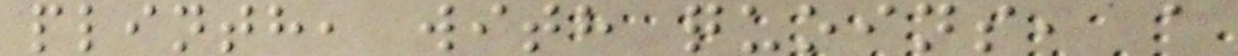plinth, with quoins, a
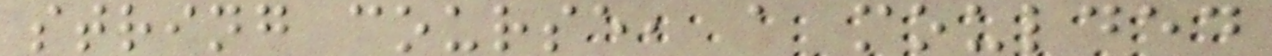string course, a moulded
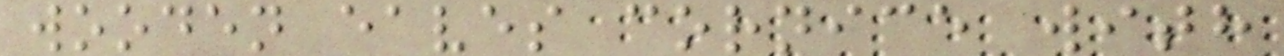wooden eaves cornice with
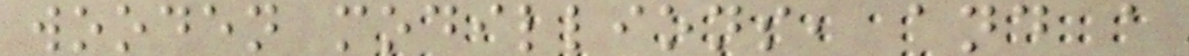wooden modillions, and a
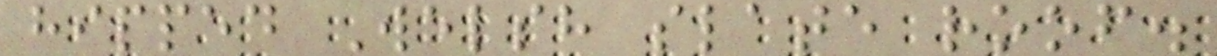hipped Welsh slate roof.
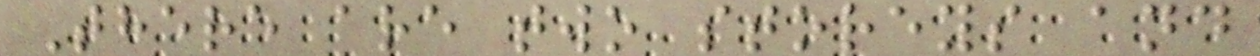There are two storeys and
